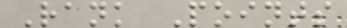Rank Points
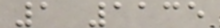1 1135
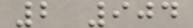2 904
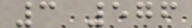3 576
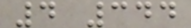4 344
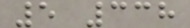5 338
